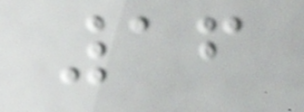16
